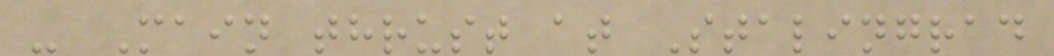- Main thrust at Stalingrad
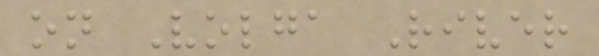on Volga River
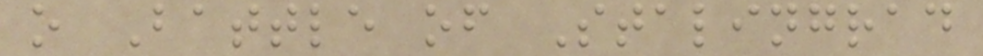o Battle of Stalingrad
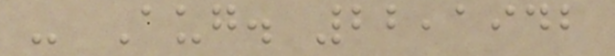- Aug. 22,1942
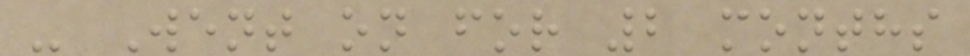- Went on for 2 months
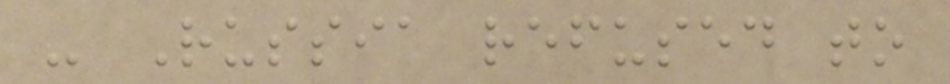- Russia refused to
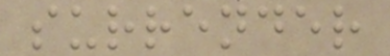surrender
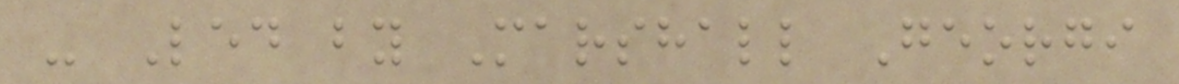- Led by Marshall Georgi
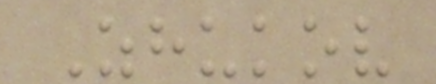Zhukov
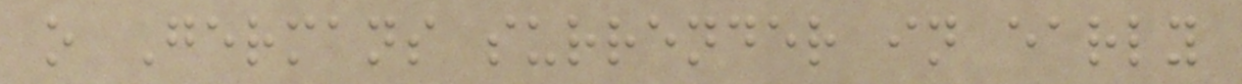o Germans surrender in early
